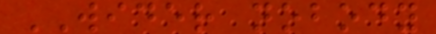WIDER nobody
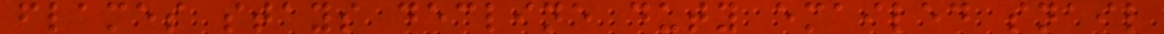flames stays decline duty emailed snail
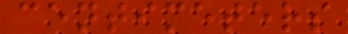centimeters
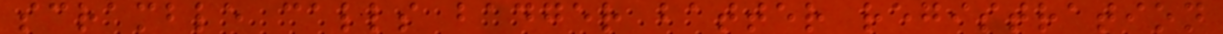scramble calls badger batter registration
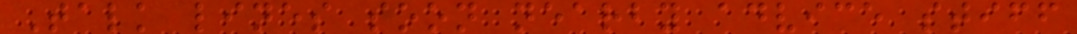Talk lines soon nearby advice stiff
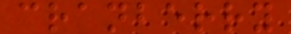cranberry
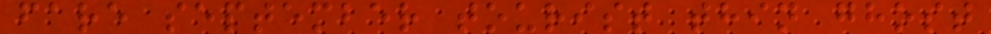fare september tourist thin ghost
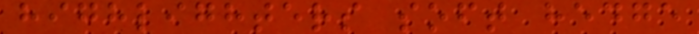highlighters soft hedge
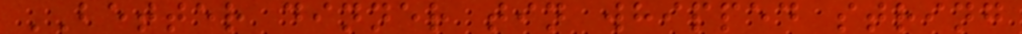BETTER dinner tin whipped string
